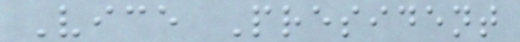Vice President
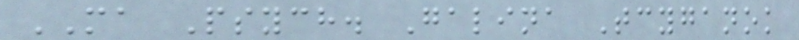MA Psych. Galina Tcyganok
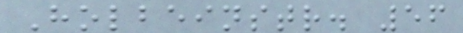Holbeinstr. 56
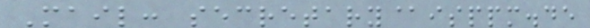Mail: secretary@isppm.de
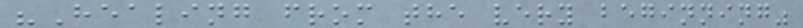"Healing from the very beginning"
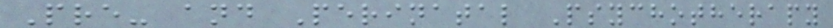Pre- and Perinatal Psychotherapy
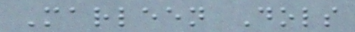Marleen Dols
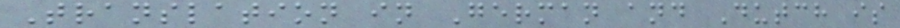Translation in German and Dutch is
